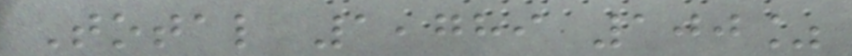Total 1,789 100%
